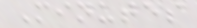Minutes
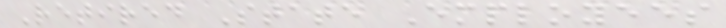Retired State Employees
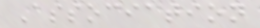Association
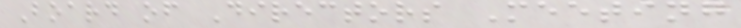Board of Directors Meeting
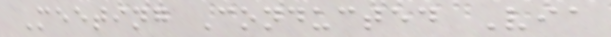Meeting Conducted Via
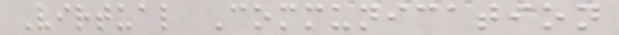Virtual Communication
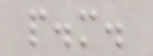p.m.
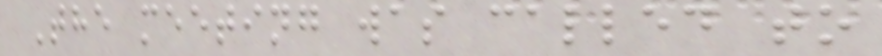The meeting was called to
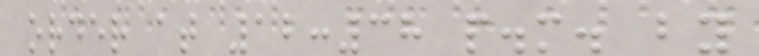order at 12:38 p.m. by
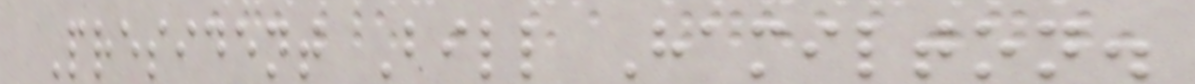President Bill Hamilton.
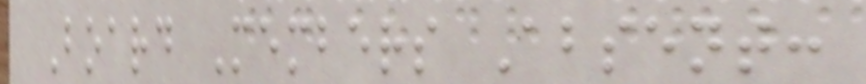Board Members Absent:
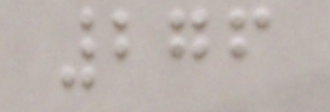276
